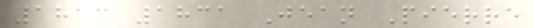1813 1831 Jean Pierre
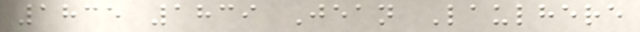1835 1839 Jean Laulhere
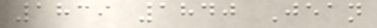1839 1840 Jean
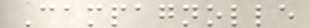Campagnolle
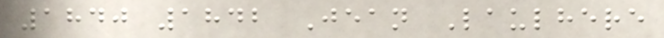1840 1842 Jean Laulhere
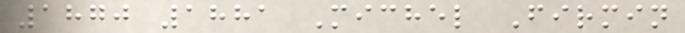1870 1881 Michel Firmin
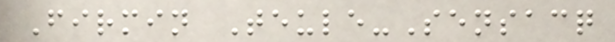Firmin Teule-Sensacq
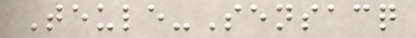Teule-Sensacq
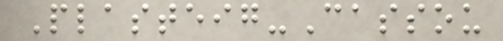Plasteig-Cassou
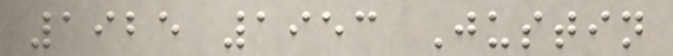1925 1953 Justin
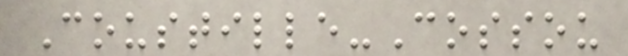Coustille-Cossou
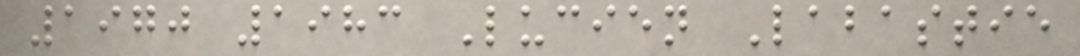1970 1983 Lucien Labastie
